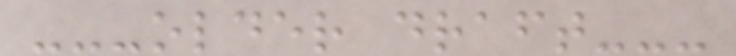---older draft---
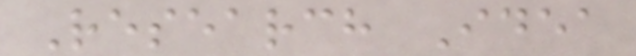Research Idea
